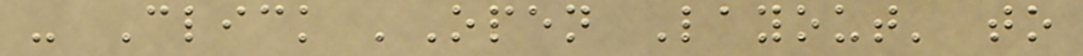- Click 'Open Layout' to
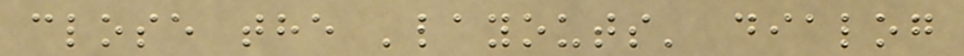close the 'layouts' dialog
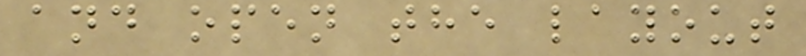and open the layout
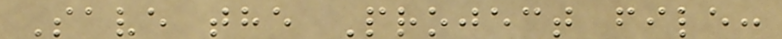Save the Project file:
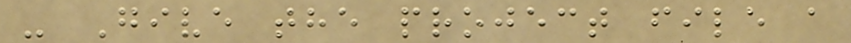- Give the project file a
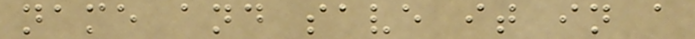name and save it in a
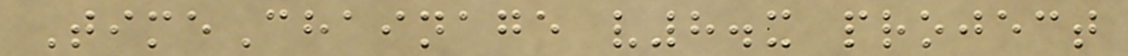TimeChainage v8.x project
